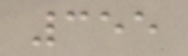355
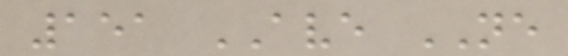151 AVE NE
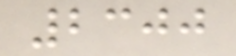2300
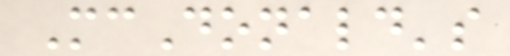McDonald's
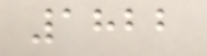1822
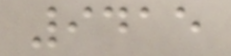9415
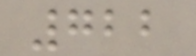722
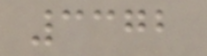3372
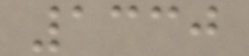1330
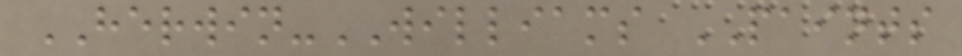HERWIN-WILLIAMS PAINTS
